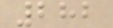282
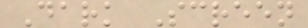Dark Screen
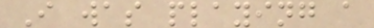I was playing a
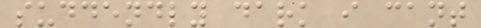suddendly dark i cant
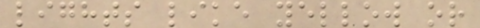lights like yellow or
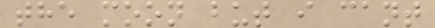the moon but i cant
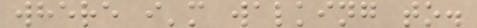where i'm walking to.
